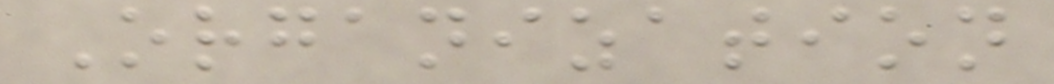Organization
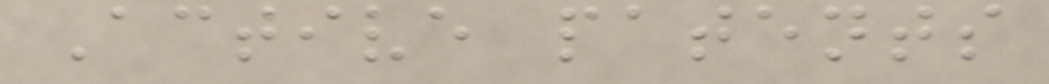Active patents
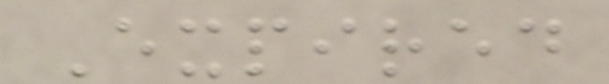Expired
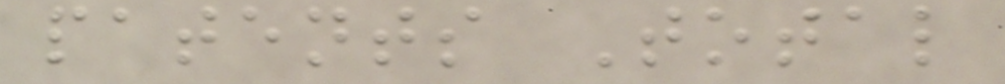patents Total
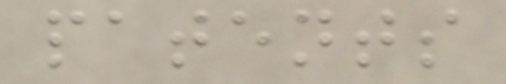patents
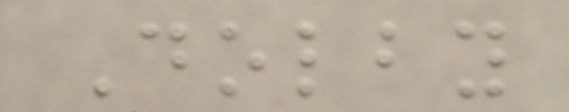Dolby
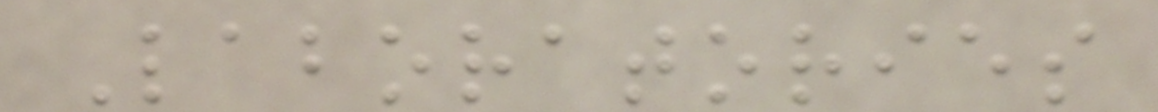Laboratories
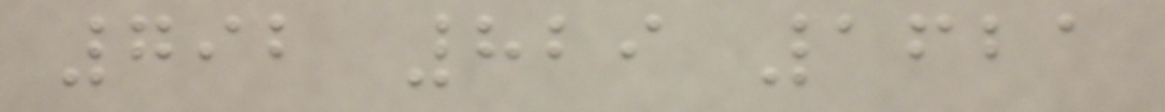792 829 1621
